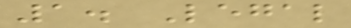1. Legal
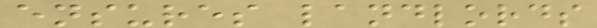ensures landlords
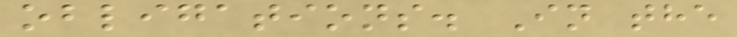obligations. In the
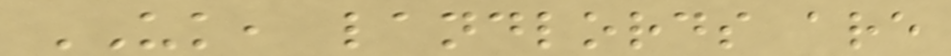UK, landlords are
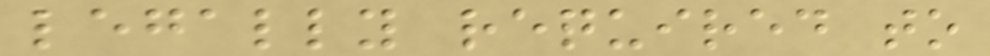legally required to
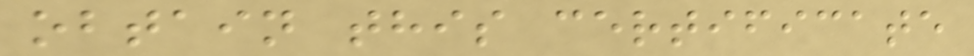obtain this certificate
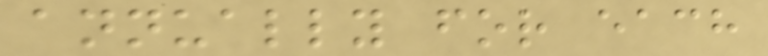annually for each
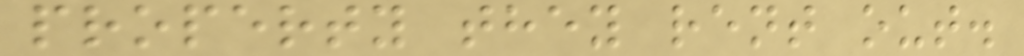property they rent out.
